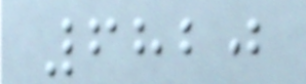6820
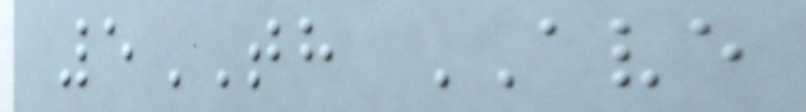5TH AVE
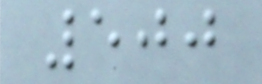500
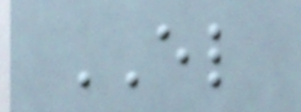EL
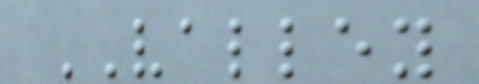VALLEY
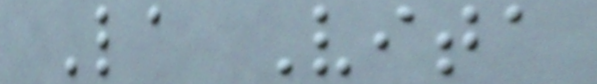La Vita
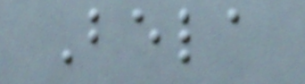Bela
